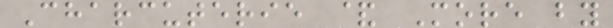Charcuterie & More by
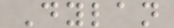Dylan
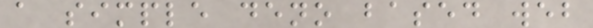a simple deno based web
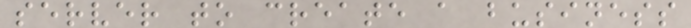server to create a business
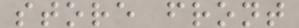store front
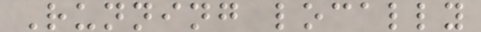Running locally
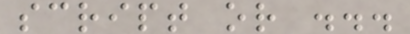script or ...
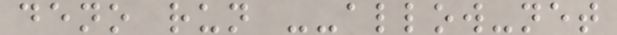deno run --allow-net
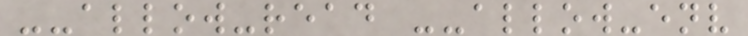--allow-read --allow-env
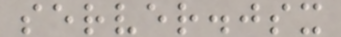server.jsx
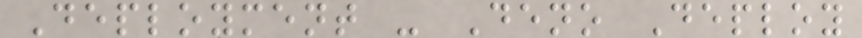Deployment - Deno Deploy
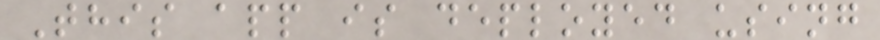This app is deployed using
